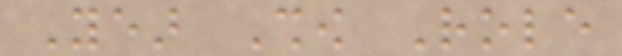Year Show Role
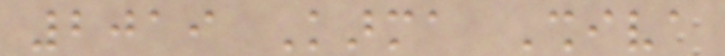2019 Karma Shiva
